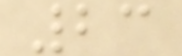23
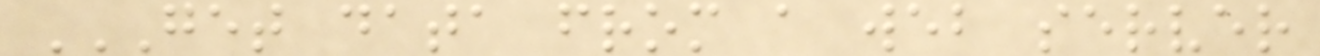GET DATA FROM A WEB SERVER
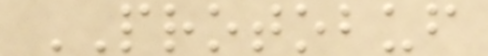PROTOBUF
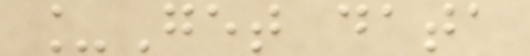_Get data
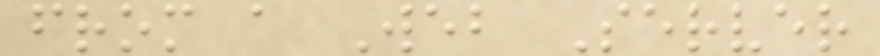from a Web Server
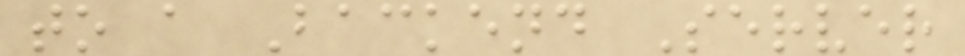to a Backend Server
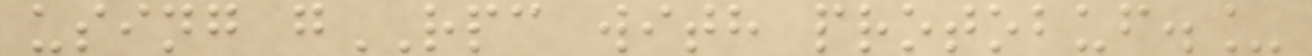using gRPC with protobuf._
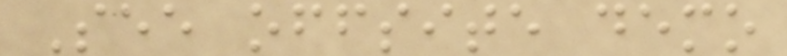See offsite demo
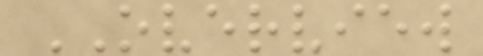OVERVIEW
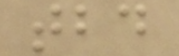tbd
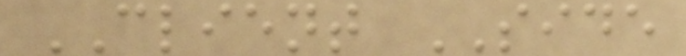CLIENT SIDE
